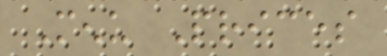Menu Prices
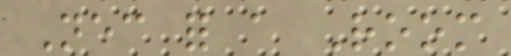Necessary for a Room
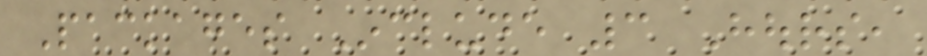Packages Include 3 Hours,
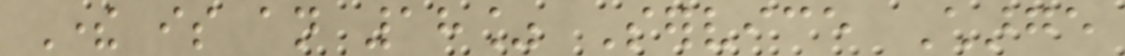There is an 18% Service Charge
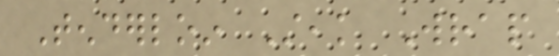Tenderloin Steak Wrap
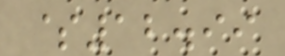$12.99
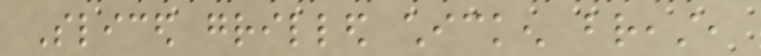Sliced grilled chicken breast,
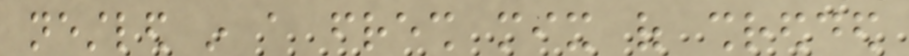nestled in a fresh mix of shredded
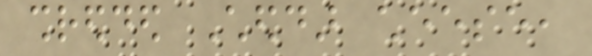shredded Cheddar cheese,
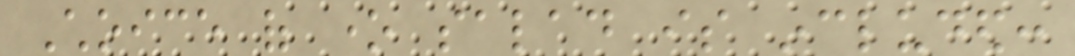Choice of one salad is included:
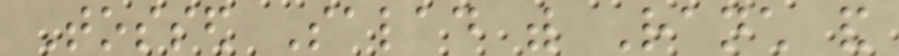Tossed Salad with Ranch and
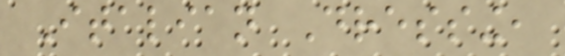Italian Dressing,
